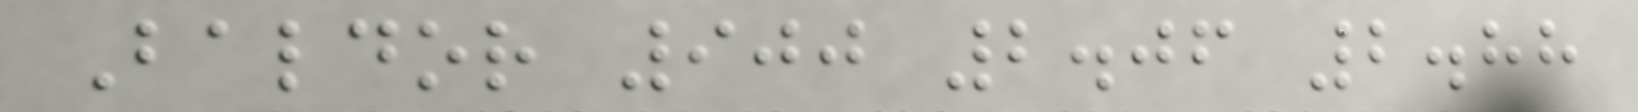Baldor 900 2.06 2.88
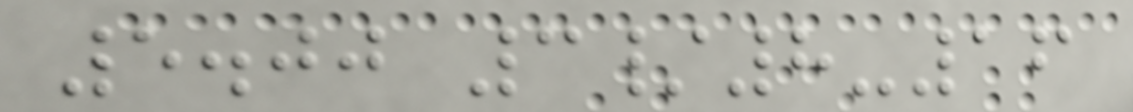5.00 3/8-16
